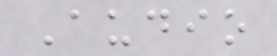Audio
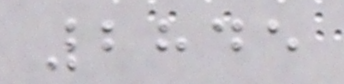2845
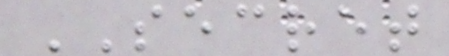SECRET
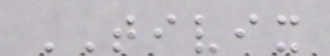TIVIX
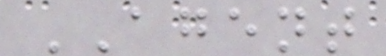AGENT
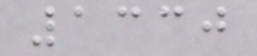1330
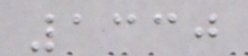1330
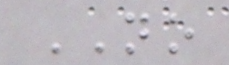NO
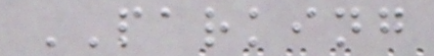PARKING
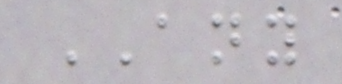ANY
